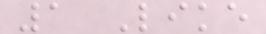1 Like
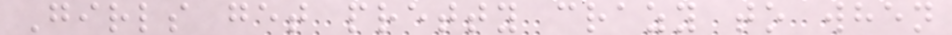Girls get pretty crazy to when
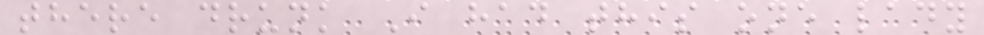there drunk I had this one lady
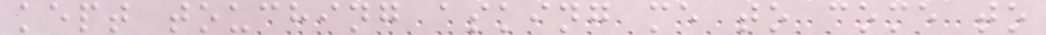kept touching asking me to come to
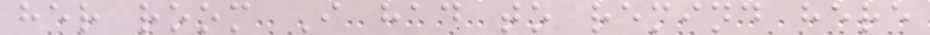her room I had to remind here
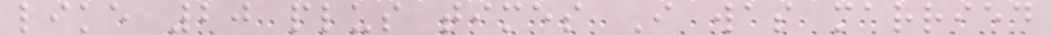like 20 plus times I was married
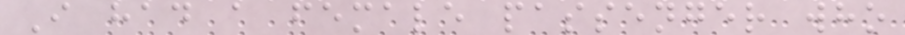I had a female passenger who
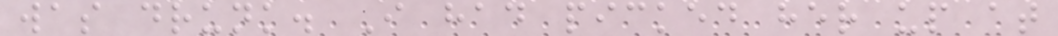was drunk. I had picked her up at
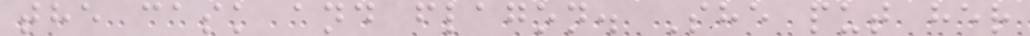the cask and flagon. She put her
